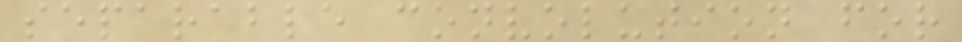separable convolution for
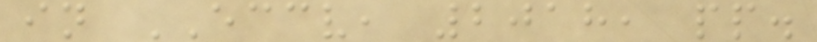in ECCV, 2018, pp.
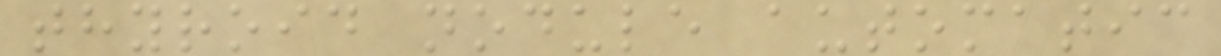thyroid nodule automatic
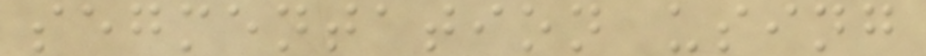segmentation using
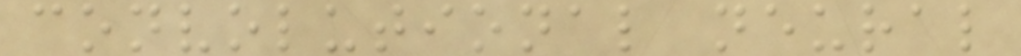convolutional neural
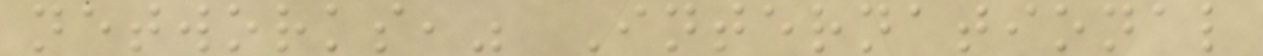networks," International
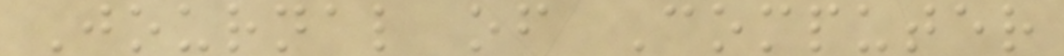Journal of Computer
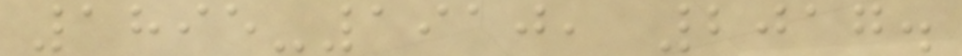1895-1910, 2017.
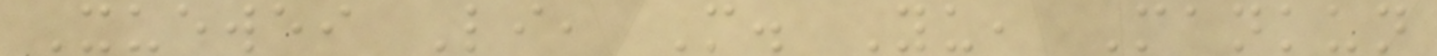Xuewei Li, M. Yu, Mankun
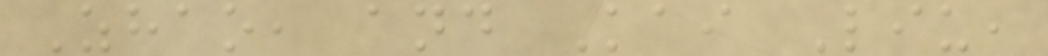Zhao, and Kai Liu,
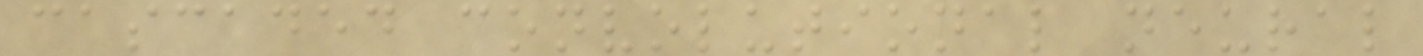cascaded convolutional neural
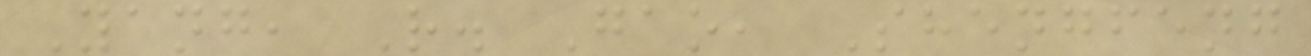Yang, R. Gao, Shengfeng
